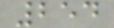254
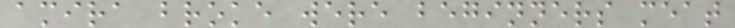amira broke were beginners meat
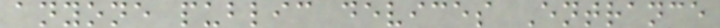anyone public devices Entrance
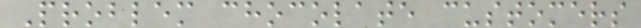Problem chocolate customers
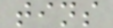tins
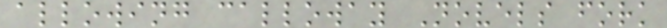allowing calloway Novels fork
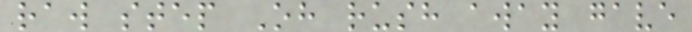raw step Oh rush away gave
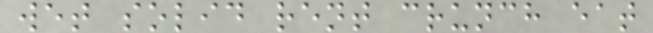wet solid rent crunch eat
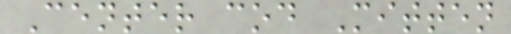Center cod Mitten
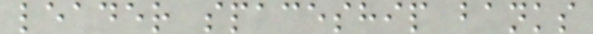leader spaceship banks
